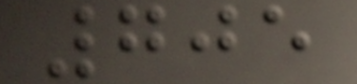705
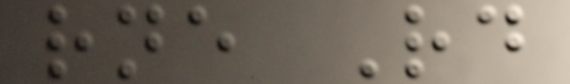rne Rd
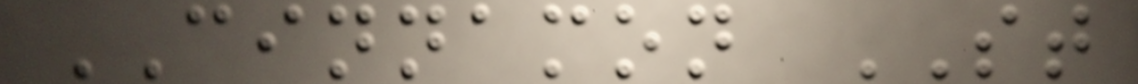CINNAMON ST
